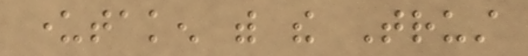undertaken with the Trust
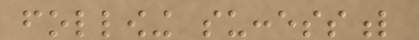following successful
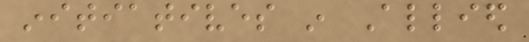initiatives in Allied
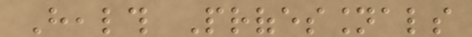Health Professionals
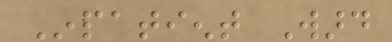Inpatient Ward
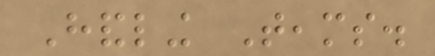Handling Teams.
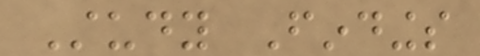Study Findings
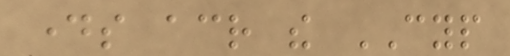days across the CYP
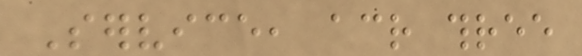Service, across three
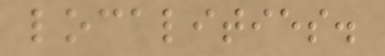localities.
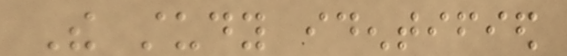The study identified
